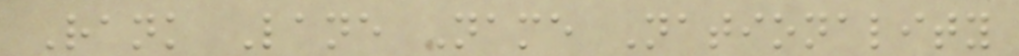Rank Lane Name Nationality
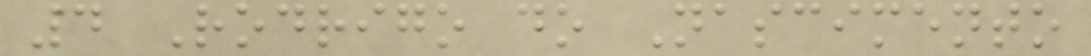4 Rodrigo do Nascimento
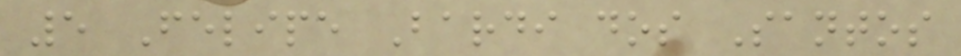5 Felipe Bardi dos Santos
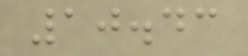10.43
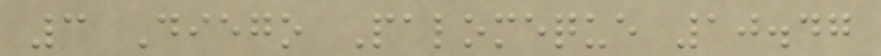3 Diego Palomeque 10.47
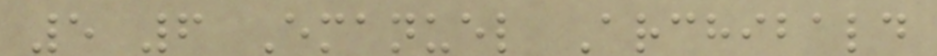5 6 Emanuel Archibald
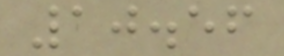10.56
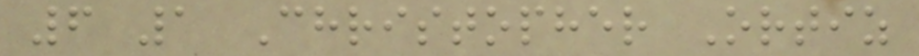6 1 Christopher Ortiz
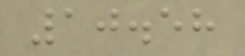10.58
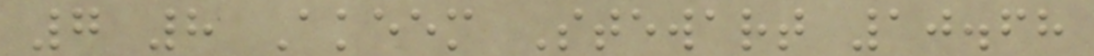7 8 Akeem Stewart 10.68
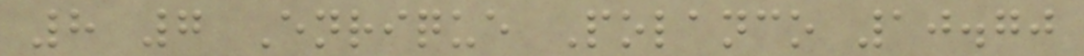8 7 Enrique Polanco 10.70
